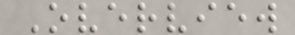Overview
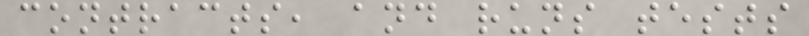contracts, and runs tests
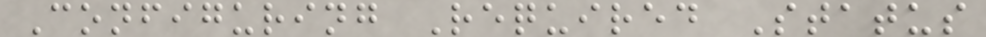Configuring Required Status
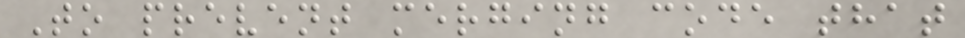To prevent merging code that
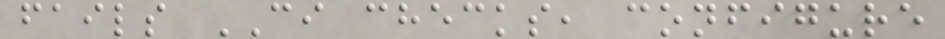fails CI checks, configure
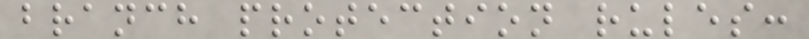branch protection rules:
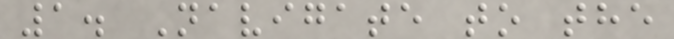1. Navigate to the
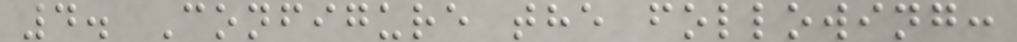4. Configure the following:
